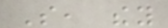So, they
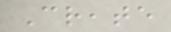Create
